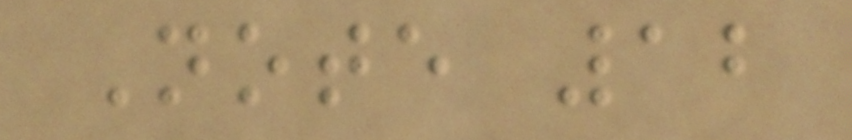Note 12
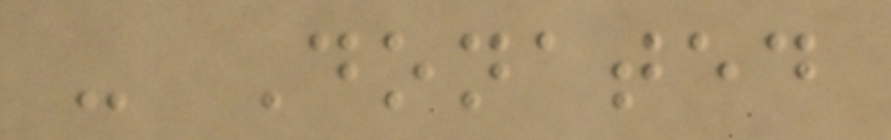- Donated
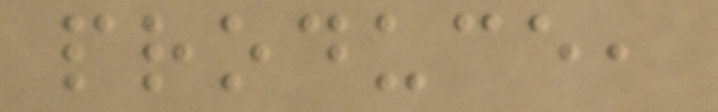produce,
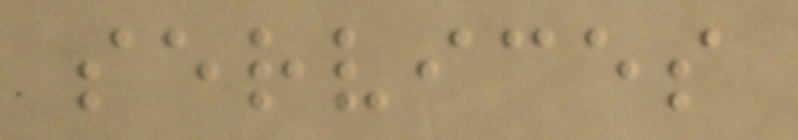services
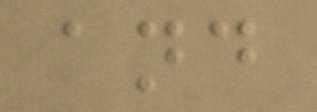and
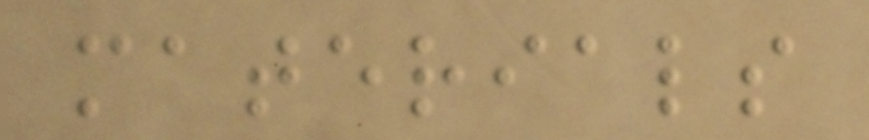materials
